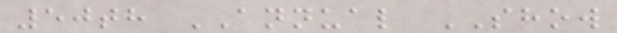50th ANNUAL SHOW
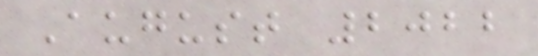August 2022
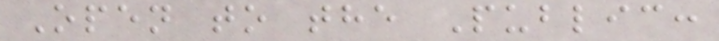Open to the Public:
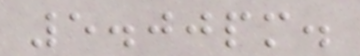5.00pm.
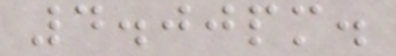4.00pm.
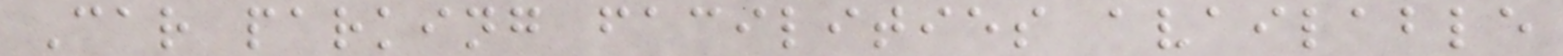Car parking facilities available
